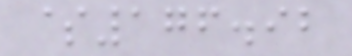$176.92
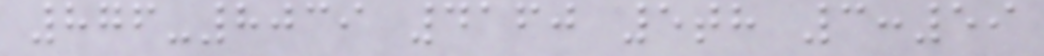876-8039 4160 5th 3:59
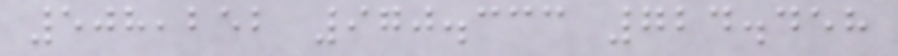508,252 970.333 724.458
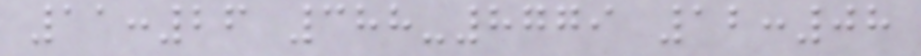11:26 388-8779 12:08
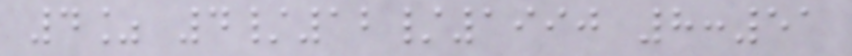4% 4/12/1990 8:51
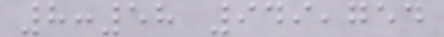8:58 949,754
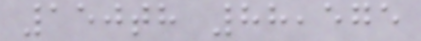150th 88,575
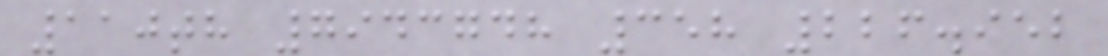110th 7943748 358 226.952
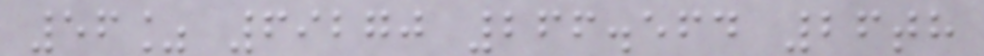56% 69270 266.564 26th
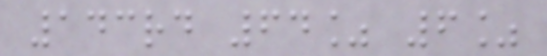143rd 64% 6%
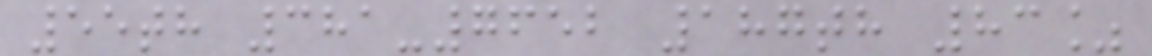55th 381-7652 187th 83%
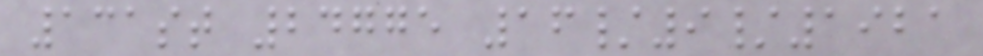131st 24775 16/9/1921
